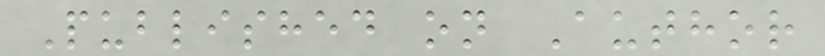Published on Author
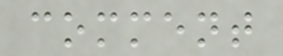comment
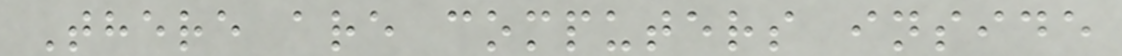There are computers inside
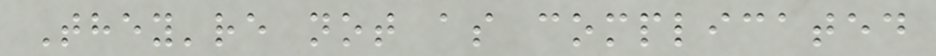They're not as complicated
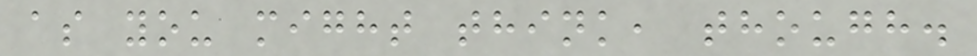as you might think, though.
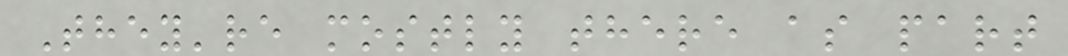They're mostly there as part
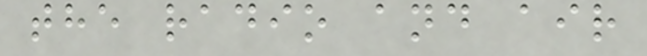the radio and air
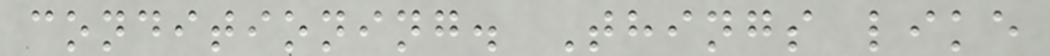conditioning. Things like
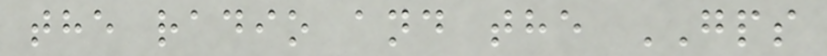the radio and the GPS
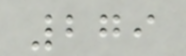279
